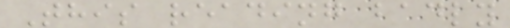This reading badly
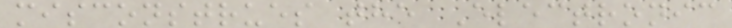misconstrues the Electronic
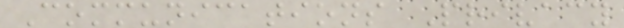Communications Privacy
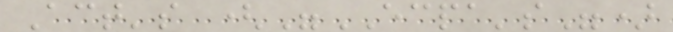Act's ("ECPA's")
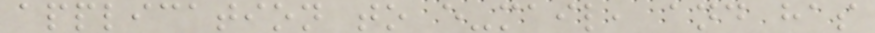application to e-mail, and has
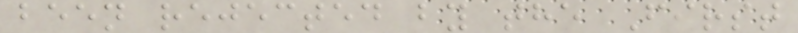been rejected by the First
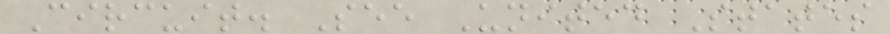Circuit. See United States
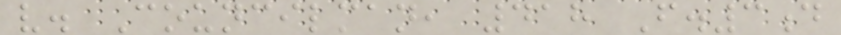v. Councilman, 418 F.3d
